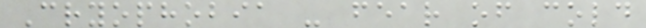Cryophobia - fear of cold
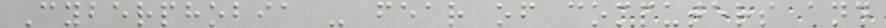Cyberphobia - fear of computers and
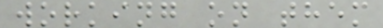working on them
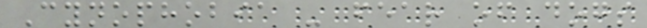Cynophobia - fear of dogs
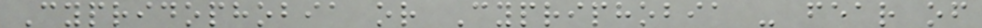Cypridophobia or Cypriphobia - fear of
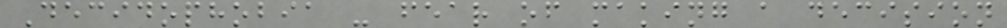Decidophobia - fear of making a decision
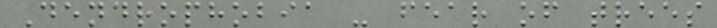Dendrophobia - fear of trees
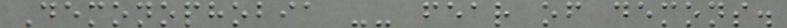Demonophobia -- fear of demons.
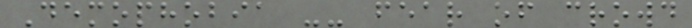Demophobia -- fear of crowd
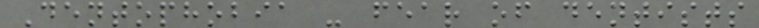Dentophobia - fear of dentists
